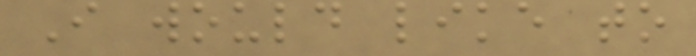I would like to
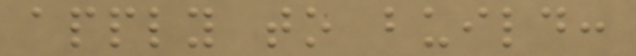apply to build:
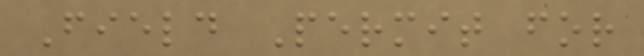Field Permit for
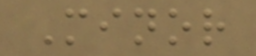Minor
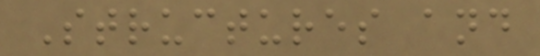Structures and
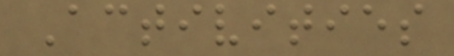Activities
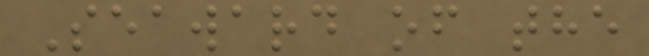Seaward of the
